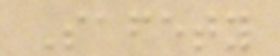Safety
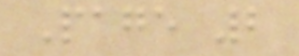Page 2
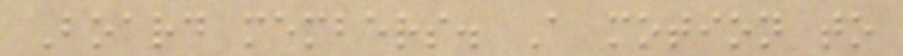Board members. A motion to
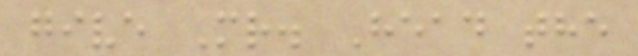give Mr. Head the
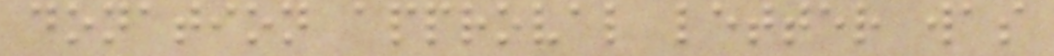donation approval letter was
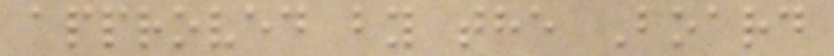approved by the Board
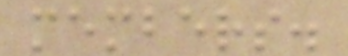members.
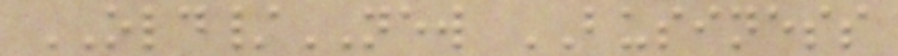OLD/NEW BUSINESS
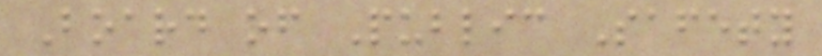Board of Public Safety
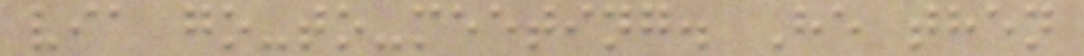via go-to-meeting. He then
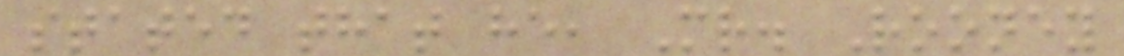stated that he, Mr. Rooney
